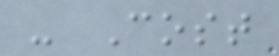- Cost
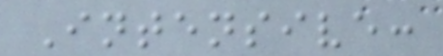Intensive:
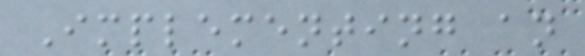Implementing an
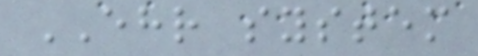EHR system
